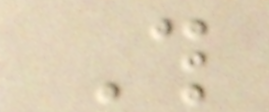This
